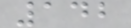142
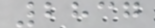2837
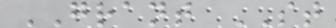GRANT ST
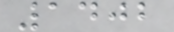1402
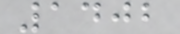1402
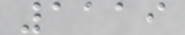1119
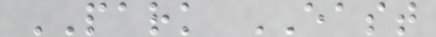PARK EAST
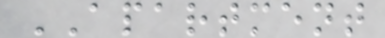APARTMENT
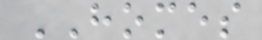HOMES
